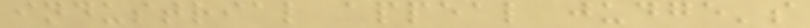industrial appeal judge's
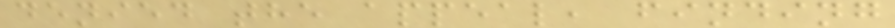denied the appeal, finding
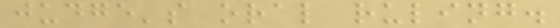judge's oral ruling.
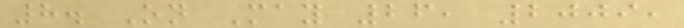8. On May 26, 2009,
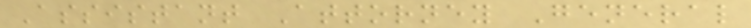Assistant Attorney General
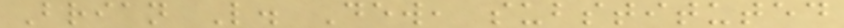Brian L. Dew, substituted
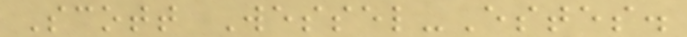Scott Wessel-Estes.
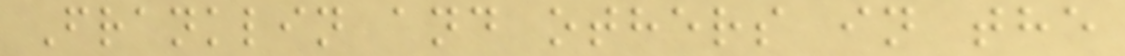Franklin and others in the
